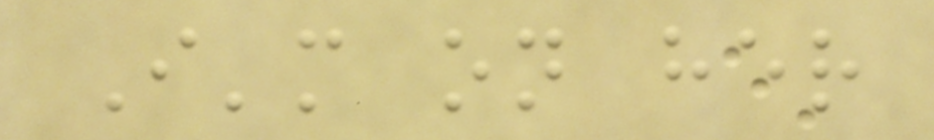I'm on her
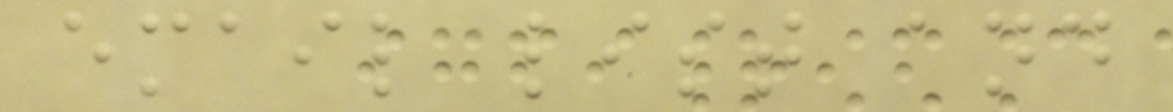email list and
